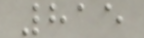815
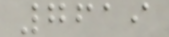7619
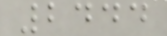2444
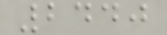2440
